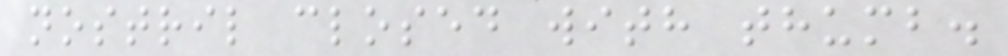nostril closed with thumb.
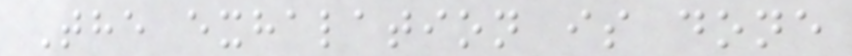The exhalation is done
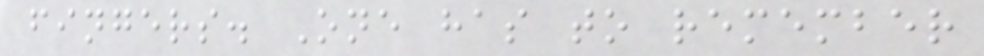fingers. One has to remember
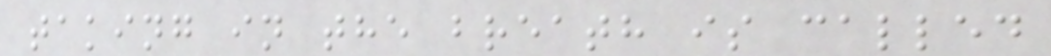taking in the breath is called
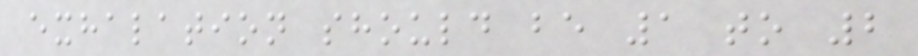exhalation should be 1 to 2
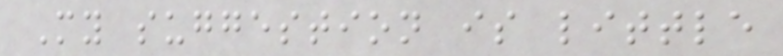My suggestion is little
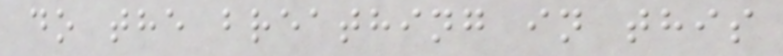do the breathing in this
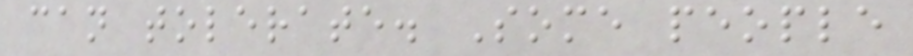can tolerate. Some people
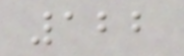122
